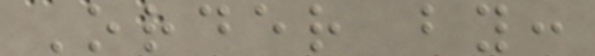Order by:
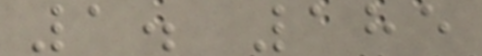1. 185
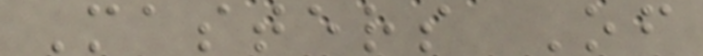Masters Of
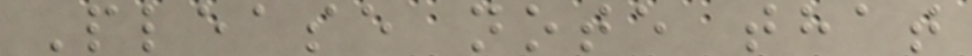Please note that
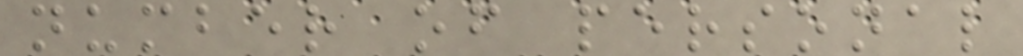number of personal
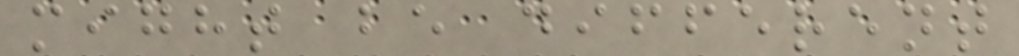might be different
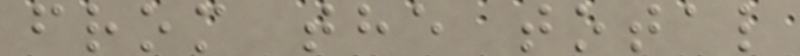from the total
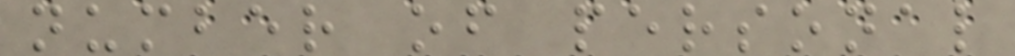number of personal
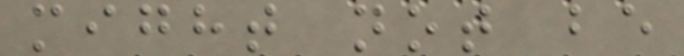might not be
